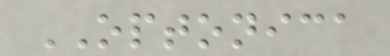OPTONICA
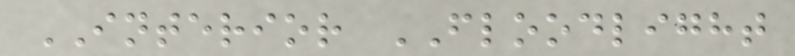INTERIOR FLOODLIGHT
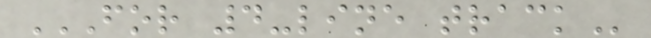FOR 4-LINE TRACK
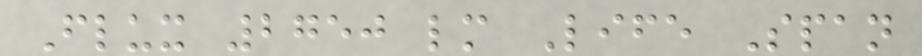Flux 2750 lm Life Span
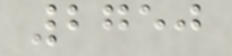2750
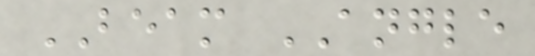BEAM ANGLE
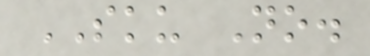SKU No.
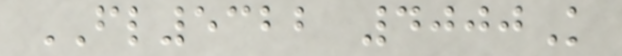FL5322 4000K
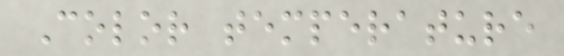Color temperature
